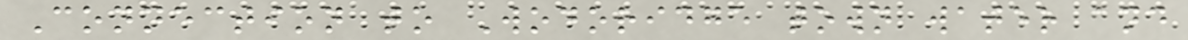Connection to Wodoridge town water and
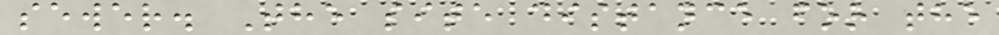sewer. The site distance for the
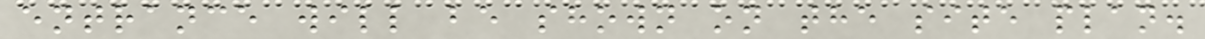entrance will be shown on the site plan.
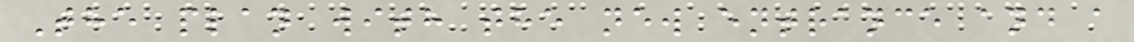The plan with the new entrance and a
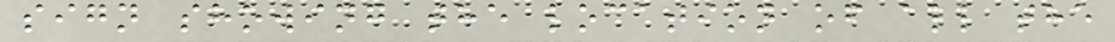sign showing the location of all the
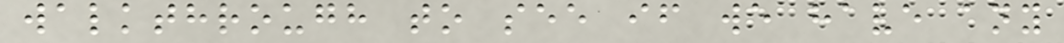walkthrough to see if we have any
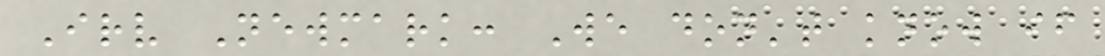Irv Newmark: We don't know if
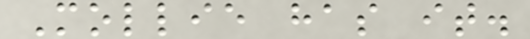Mollie has it.
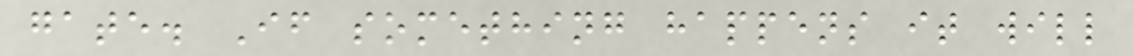gate. If something happens it will
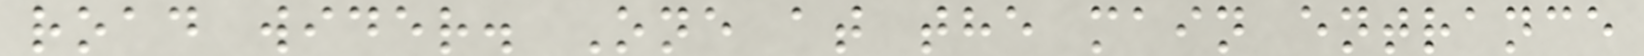road wider. One at the main entrance
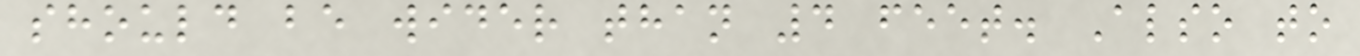should be wider than 4 feet. Also to
